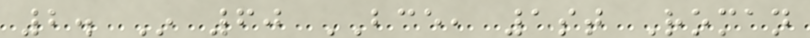2. In 60 BCE, 1st Roman
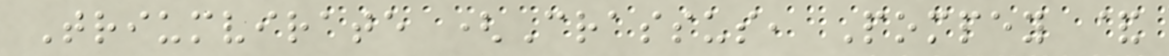Triumvirate (Crassus, Pompey &
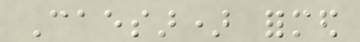Caesar) formed
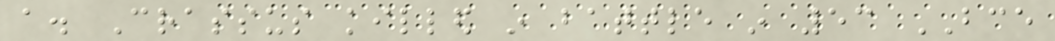a. Crassus killed in battle in 53 BCE
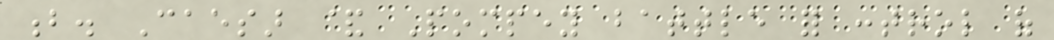b. Caesar & Pompey battle for control of
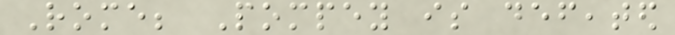Rome; Pompey is defeated
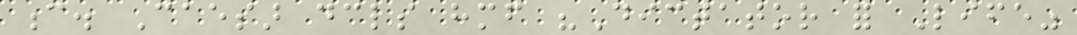c. Caesar declares himself "Dictator for Life"
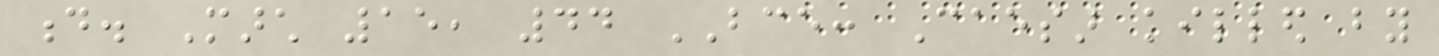d. March 15, 44 BCE: Caesar killed by
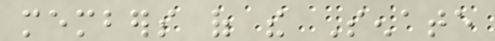members of the Senate
